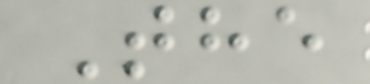The
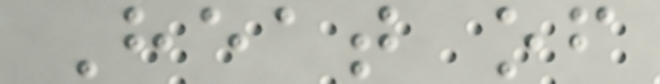Heat of
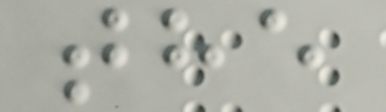the
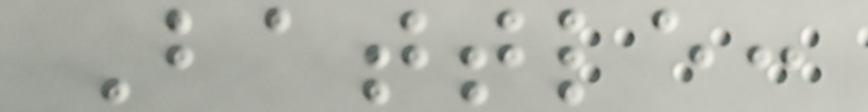Battle:
